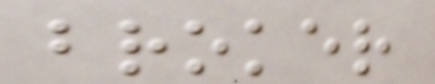broker
